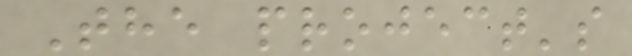The project's
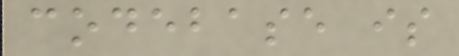codebase is
